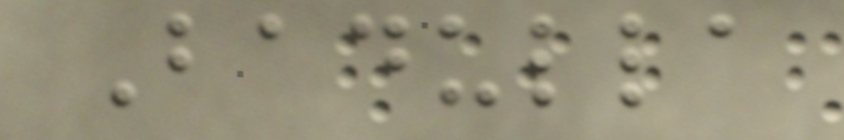Badulla
